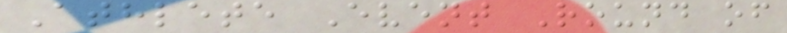Athlete Event Round of
